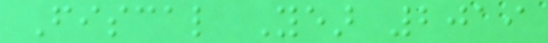Fiscal Year 2019
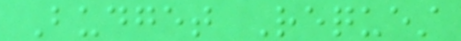Budget Request
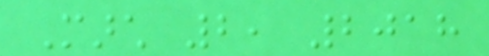March 2, 2018
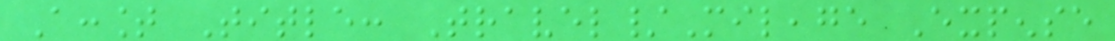Account Title: Travel/Mileage Expense
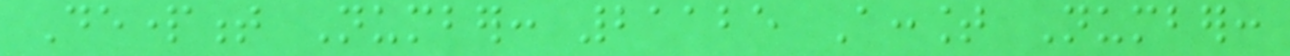Department Number: 21125 Account Number:
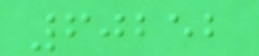60252
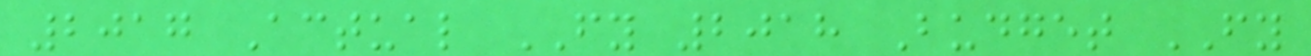2017 Actual FY 2018 Budget FY
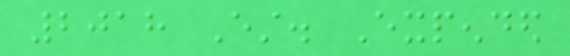2018 Est. Expended
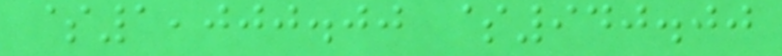$1,000.00 $940.00
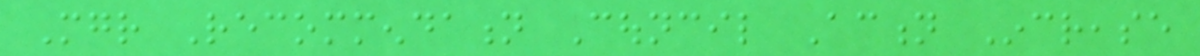Mgr Recommendation Council Action Increase
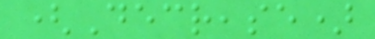(Decrease)
